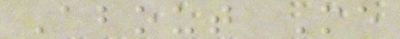About Me
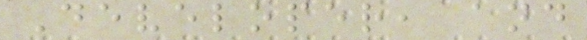Developer, and
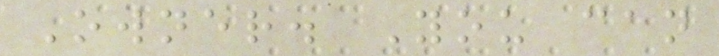Owner. You can
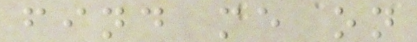find me on
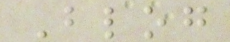Blog
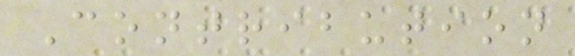Contribution
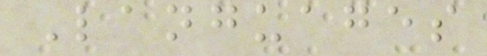Languages
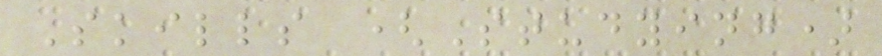Skills (Studying)
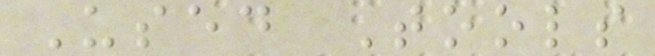Used Tools
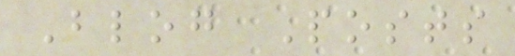Blog Posts
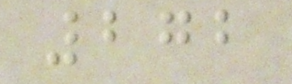272
